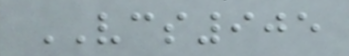VCS905
